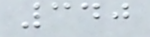340
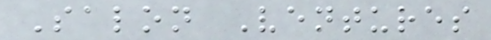Salon Ventures
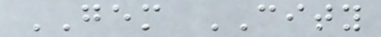GEM CITY
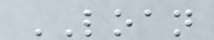LOAN
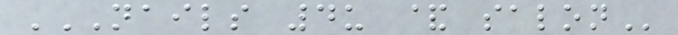NAILS 4U & SALON
